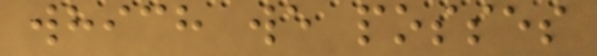which we posses
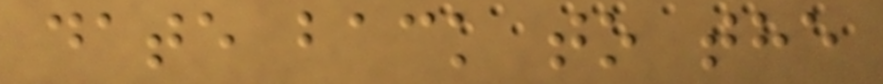date back to the
